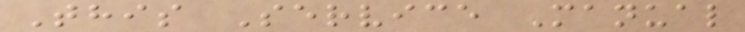This Service Manual
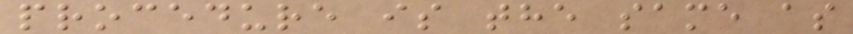procedure is the same as
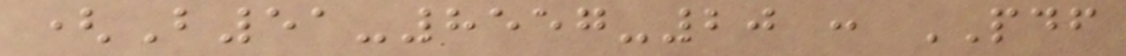(B51-8557-20 : PDF
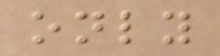only
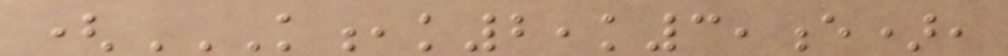(K,K2,K3,E),
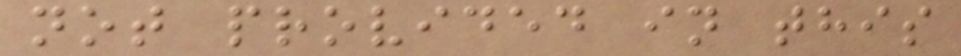not provided in this
